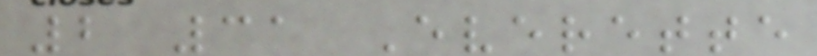2 31 Everette
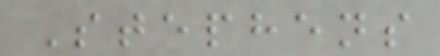Stephens
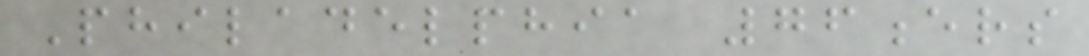Philadelphia 76ers
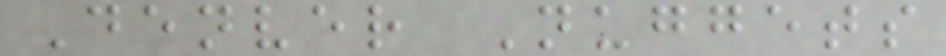Denver Nuggets
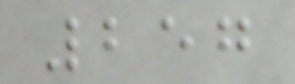257
